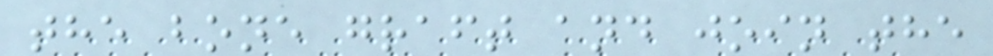the bone graft and join the
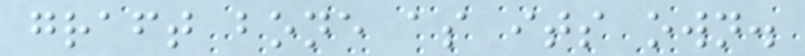graft bone as its own.
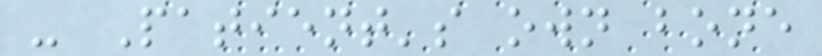- Patient's own bone
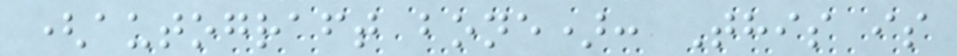(autograft bone): This is
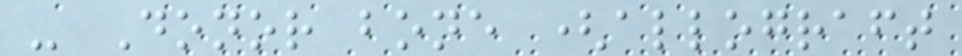- Donor bone (allograft
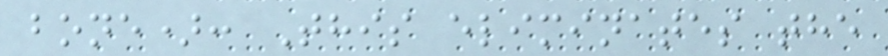bone): This eliminates the
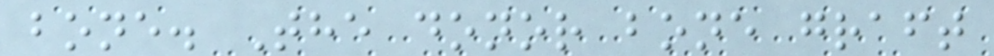bone. The donor bone graft
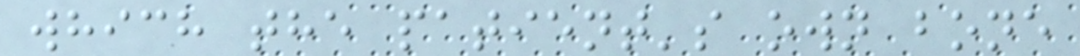which the patient's own bone
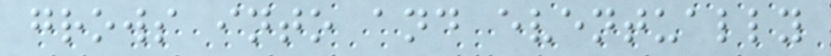grows into and eventually
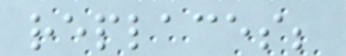replaces;
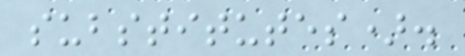substitutes).
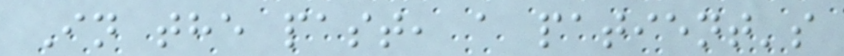In the past, a patient's
